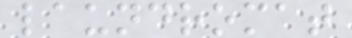laundromat
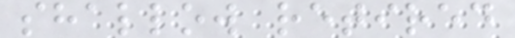shallow retired
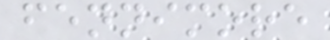fennimore
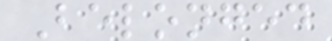Belonged
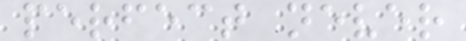perfect never
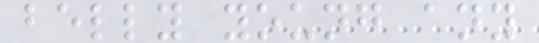belly young any
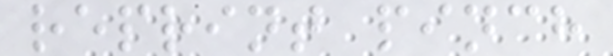reprint pinch
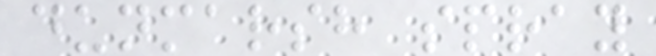dunmarsh spray
